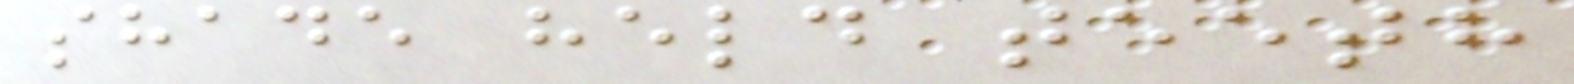shade held teeth
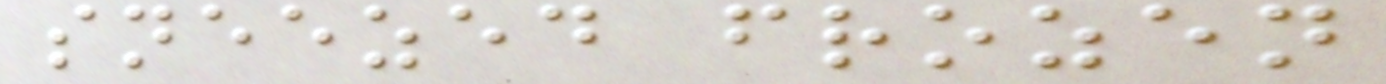sneezed frozen
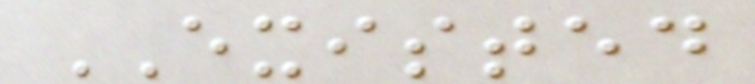EXISTED
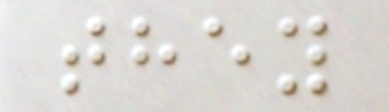they
